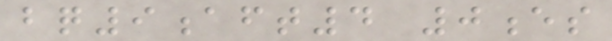bq9aft4 0es
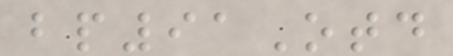bp91Otd
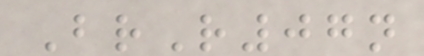BrR07n
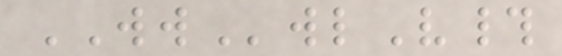WWwlV#
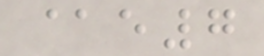@e7
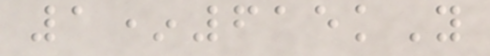1*615kY
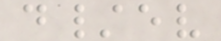d/ev
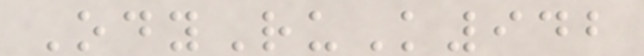OdyRuK942
